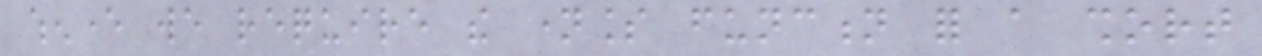whenever we require the nameless function for a short
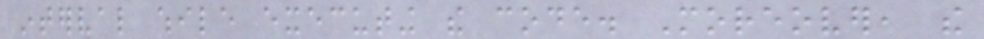interval while executing the code. Moreover, the
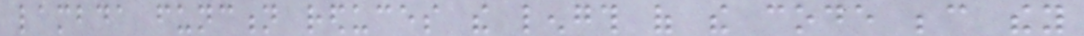lambda function reduces the length of the code because they
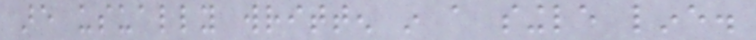are usually written in a single line.
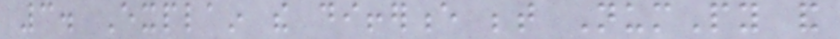3. Explain the difference between NumPy and
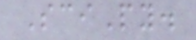SciPy.
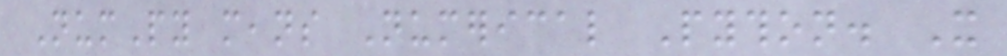NumPy means Numerical Python. It
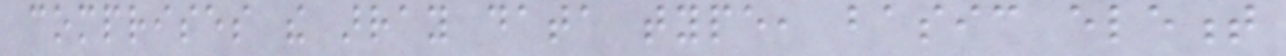comprises the array data type, basic element
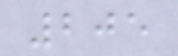205
